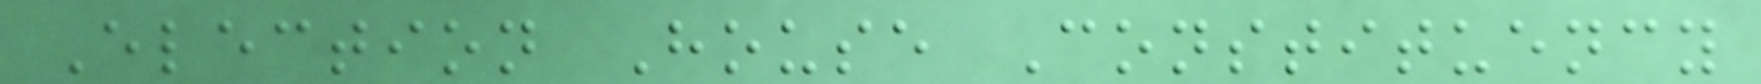Election House Constituency
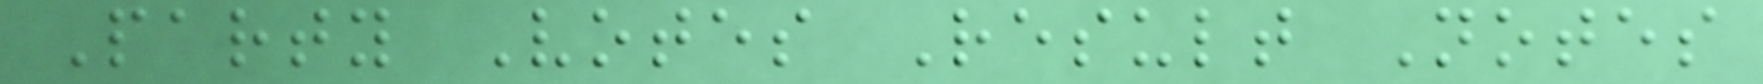Party Votes Result Notes
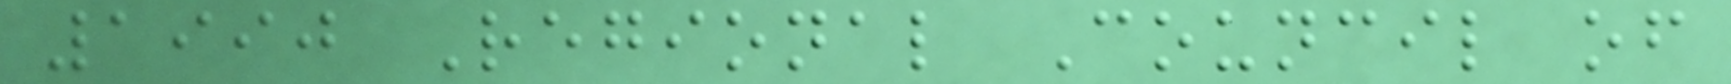1990 Regional Council of
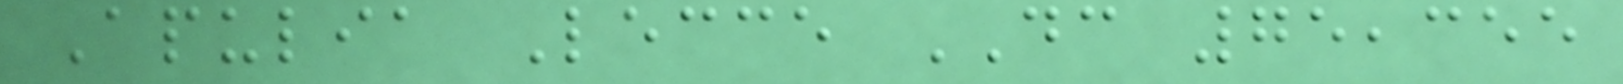Apulia Lecce DC 75,355
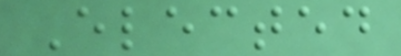Elected
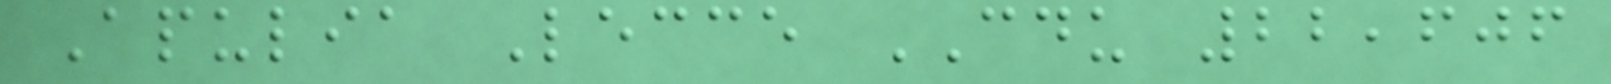Apulia Lecce CDU 22,606
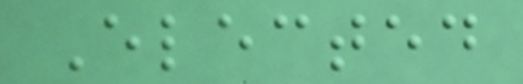Elected
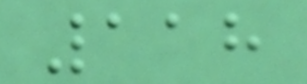118
